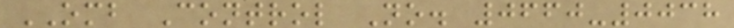OMB Control No. 0660-0038
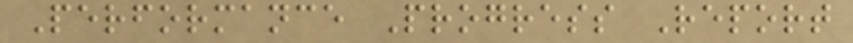Performance Progress Report
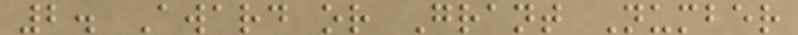2. Award or Grant Number
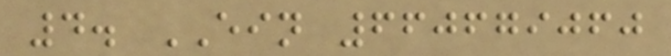4. EIN 660679060
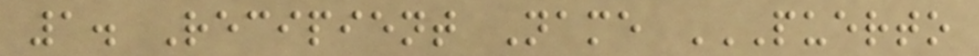1. Recipient Name PUERTO
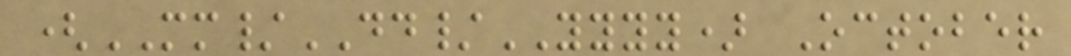(MM/DD/YYYY) October
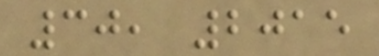30, 2015
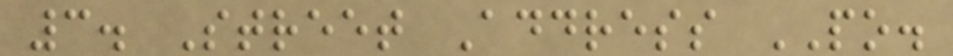3. Street Address PO.
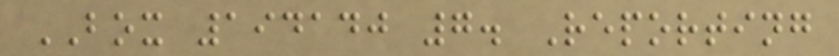BOX 194140 7. Reporting
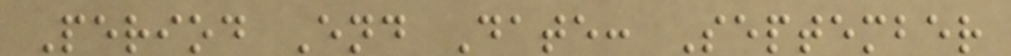Period End Date: September
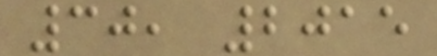30, 2015
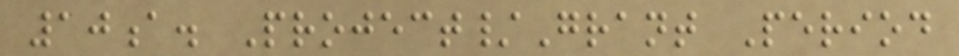10a. Project/Grant Period
